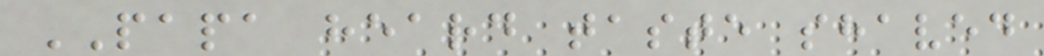PAPA heard taste shaved
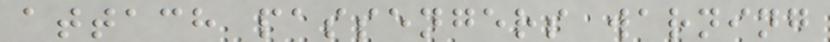attach passengers warning
